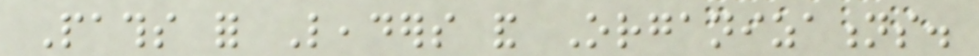Paths for Leaders and Organizations.
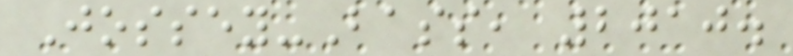Jossey-Bass, 2010.
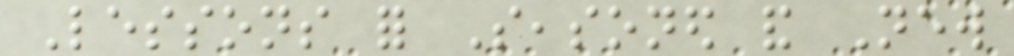Lessons for Seasoned and New
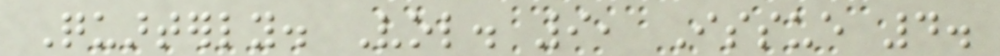Quarterly. Vol. 9, Issue 4.
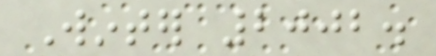Winter 2002.
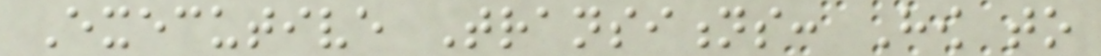Executive Transitions: How to
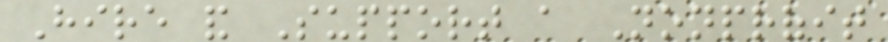Hire and Support a Nonprofit
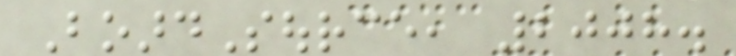BoardSource, 2008.
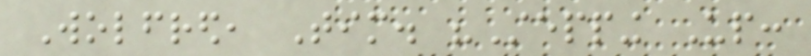Wolfred, Tim. "Stepping Up:
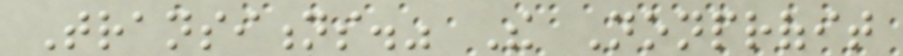Transitions." The Nonprofit
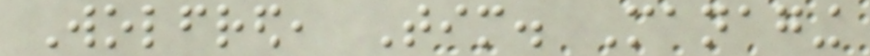Wolfred, Tim. Managing
